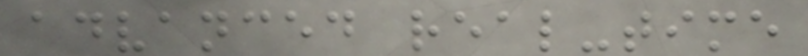advanced real-time
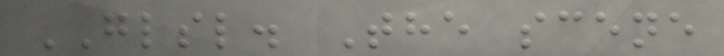GLSL. The scene
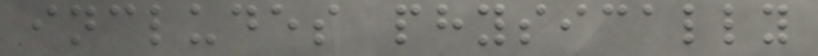includes physically
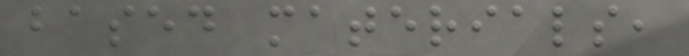based materials,
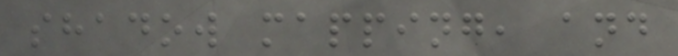shadow mapping, and
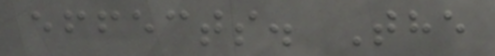effects. The
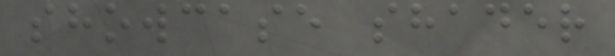showcase shader
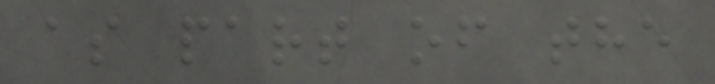as part of the
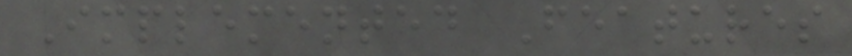Implemented Features
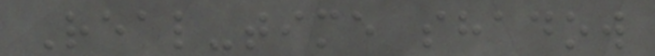Real-time shadow
